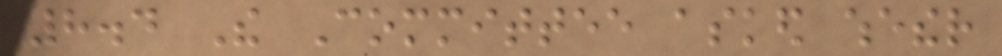8.4 The Committee asked whether
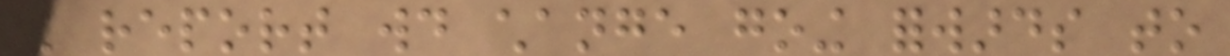the report would change going forwards to
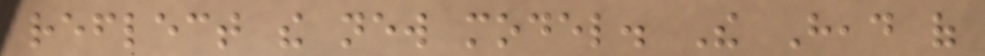reflect the new model. The Head of
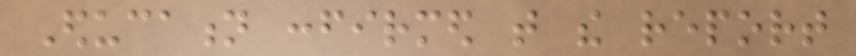Education confirmed that the report
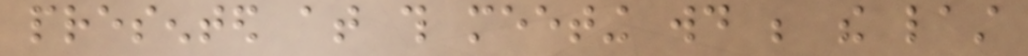presented at this meeting would be the last
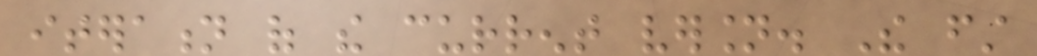iteration of the current version. The first
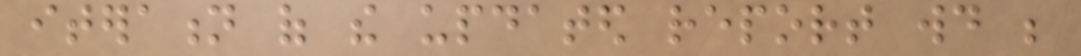iteration of the updated report would be
